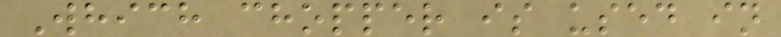Which chopper is used in
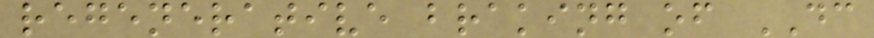regenerative braking of DC
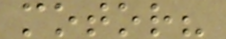motor?
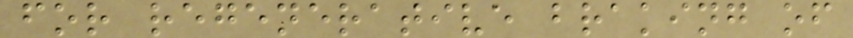for regenerative braking of
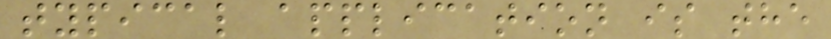typical application is the
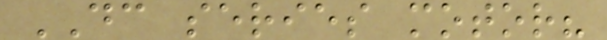DC series motor?
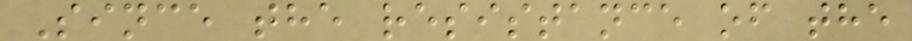Since the resistance of the
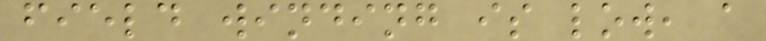field winding is low, a
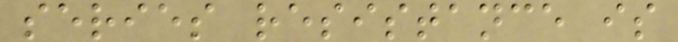series resistance is
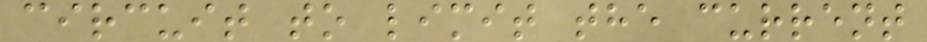circuit to limit the current
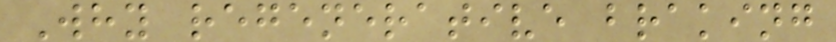Why regenerative braking
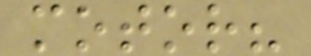motor?
